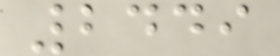2449
